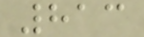813
